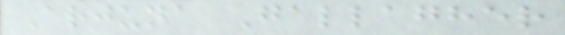Arjuna Gallagher
